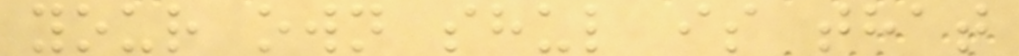your own shul is that
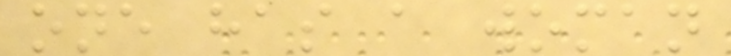one has a woman
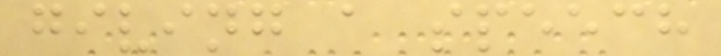giving a speech
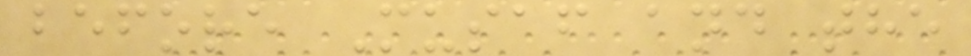before Musaf and the
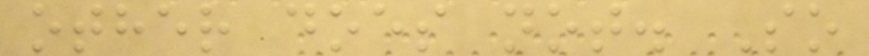other does not. So
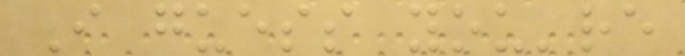I guess you're
